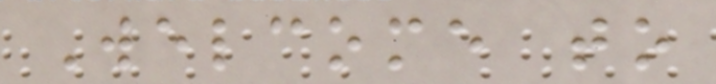Welcome to
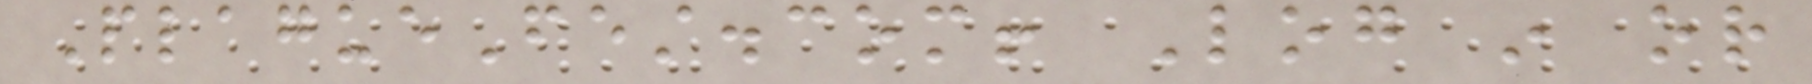PlagueFest.com! Log in or
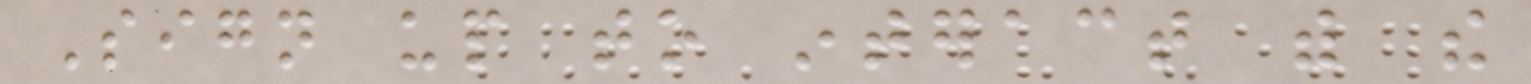Sign up to interact with the
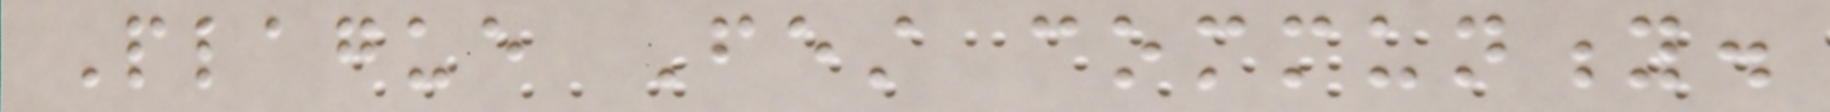Plague Fest community.
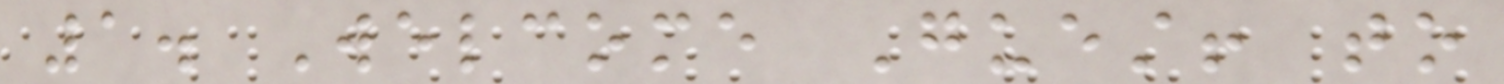1. Welcome Guest! to
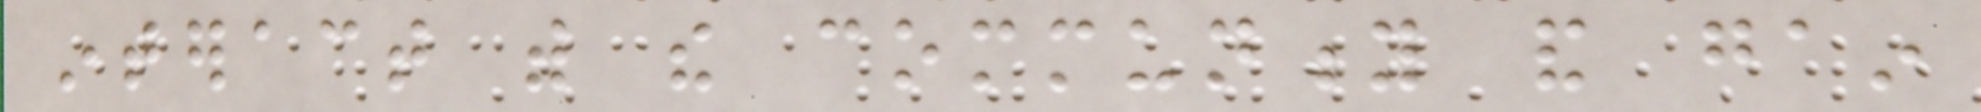interact with the community and gain
